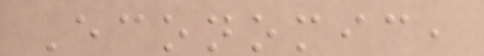Economic,
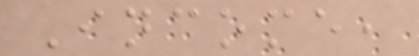Income,
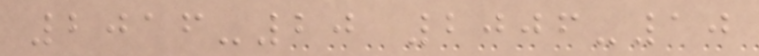2016-20 2006-10
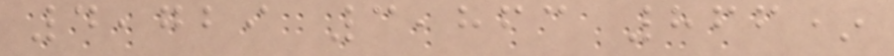4,729 3,863 866*
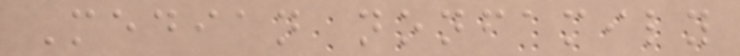Median nonfamily
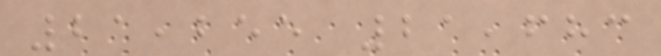21,255 21,683
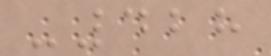-428
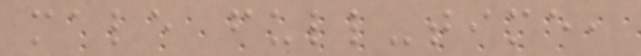male full-time,
